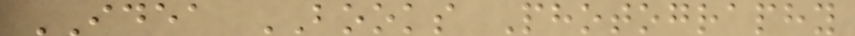IDEA BOOKS Photography
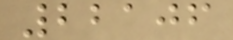22106
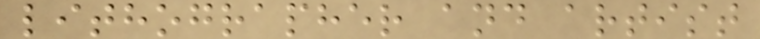lithographer and artist
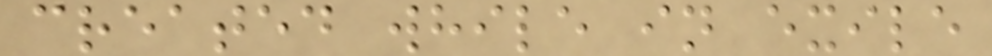created while in exile
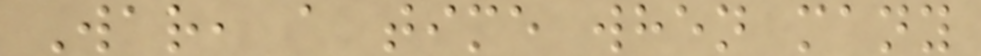War, a time when many
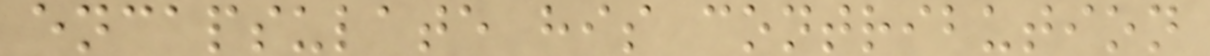encapsulate his contribution
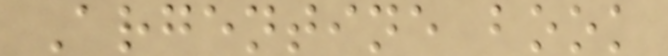Argentine book
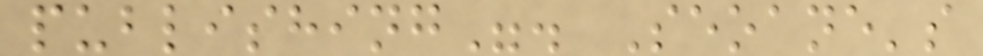publishing". Seoane's
